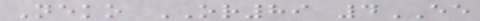Neko OR89 4EE
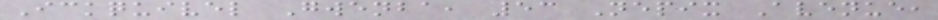Ickquivel Gwenba, 53 Nepix Avenue,
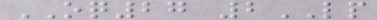OQ27 2LP
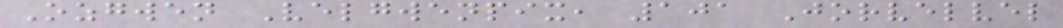Ozgwen Velgwenpix, 101 Jorvelvel
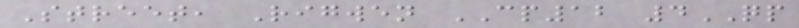Street, Rigwen CP12 4QP
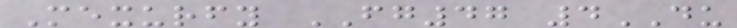Mexurfy FG47 4DU
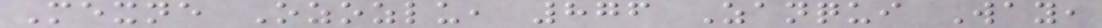Mexne Ozozlu, 876 Zanqui Way,
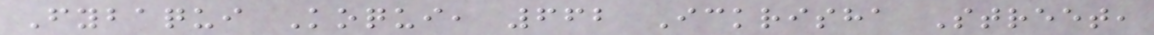Fybaqui Koqui, 662 Ickrisha Street,
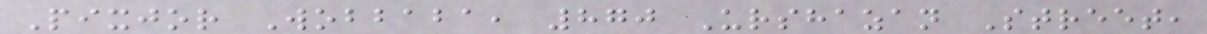Pixjor Wobbaba, 870 Urshazan Street,
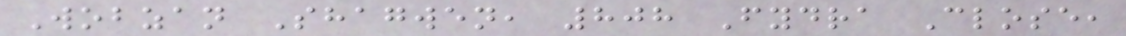Wobzan Shagwen, 808 Fydra Close,
